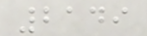2149
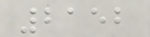2152
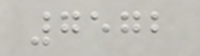7572
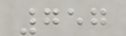757
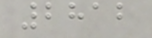2812
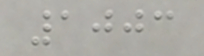1003
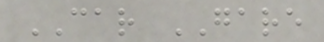CAR GARE
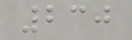230
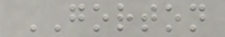GORTON
